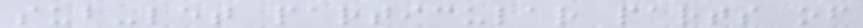sub-let particular parts of
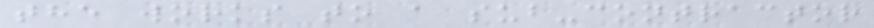the works to a sub-contractor
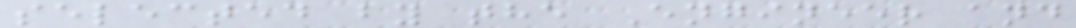selected by the Engineer and
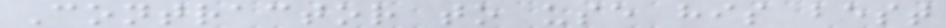Contractor to use his best
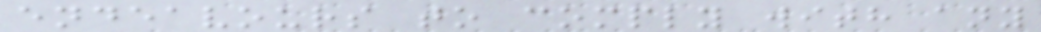endeavours to comply with any
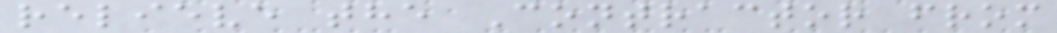relieve the Contractor from
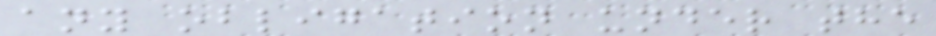any obligation under the
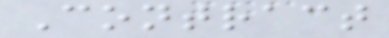Contract
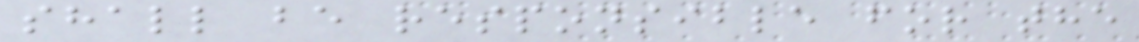shall be responsible for the
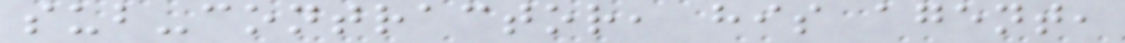sub-contractor, his agent,
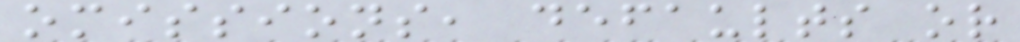omissions, defaults or
